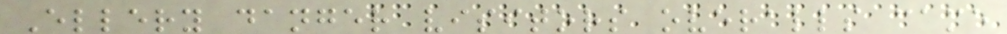Ellery danger visitors overalls came
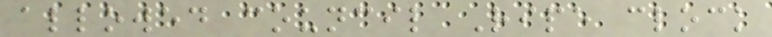allowed council Ripe clock
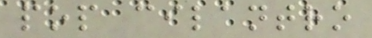pop cilantro
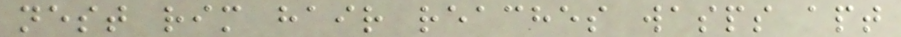nest rim hair reaches wasps apt
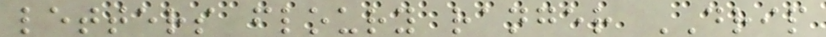letters floury ranger DRIP
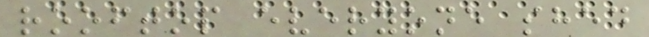rooftop everyone shed
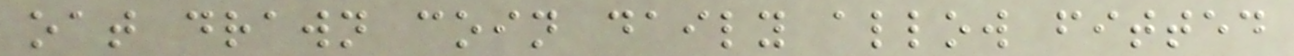oat drawn coin daily allow fitted
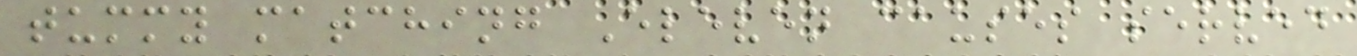tummy matching Eleven causes served
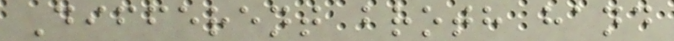Different broth hand
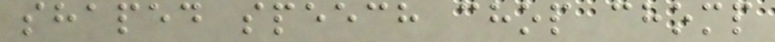shaped speech chop chomp
